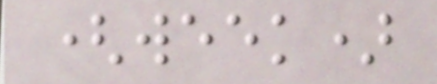(week)
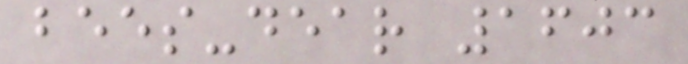bees-dear 1603
